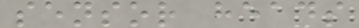sensor heads
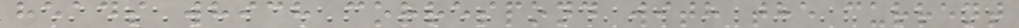heads which correspond with the current
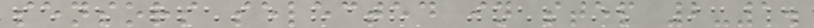sensors selected in step 2-1.
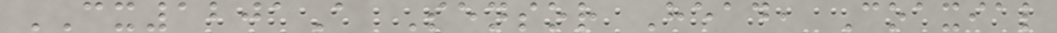CX1201A Sensor Head, Coaxial
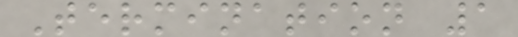Termination 1
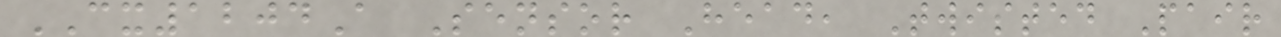CX1204A Sensor Head, Twisted Pair
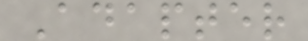Adapter
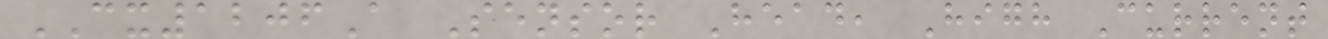CX1206A Sensor Head, High Current
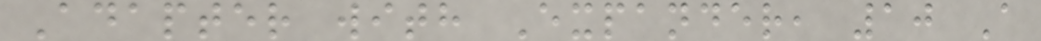Adapter with Expander, 10 A
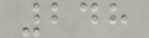248
